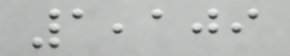1,109
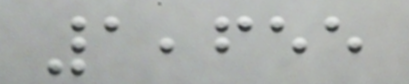1,655
